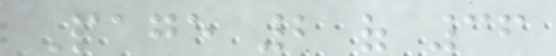Page 2 of 36
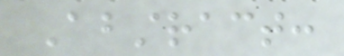Abstract:
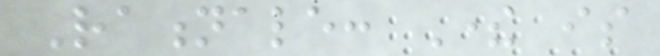Rationale: There is
